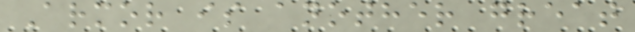Armor is another great
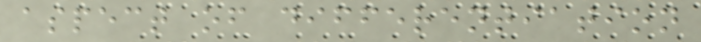aspect of differentiation
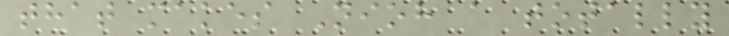that makes Nioh a totally
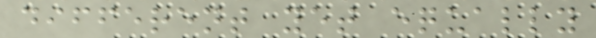different yet equally
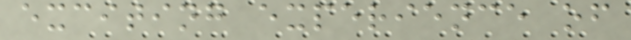exciting experience of
